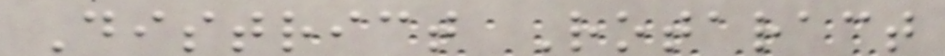District Rotaract
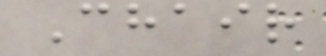Chair
